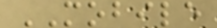MOBILE
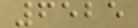6525
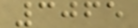3065
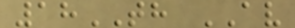18TH AV
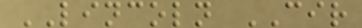LINCOLN CIR
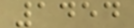1454
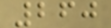260
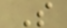S
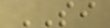SI
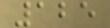125
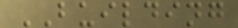BUILDING
